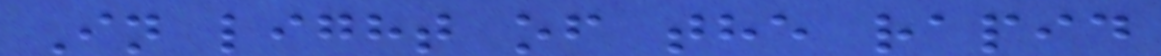In light of the rapid
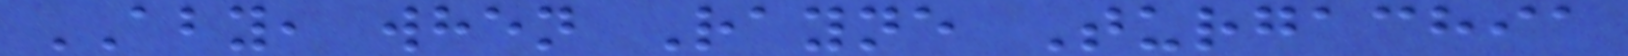ABY, when Rayne Turgachia
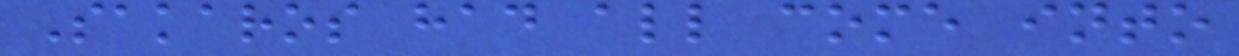Sakaros had all come into
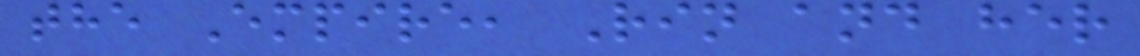the Empire, Rin and her
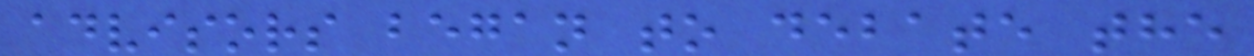advisors began to debate the
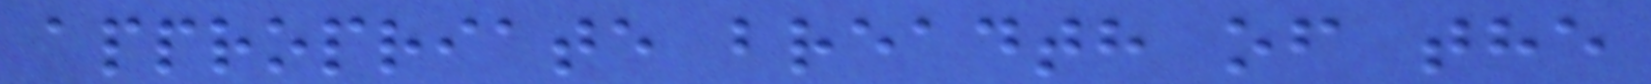appropriate breadth of the
